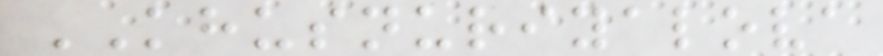KHUSNURIYALOVA
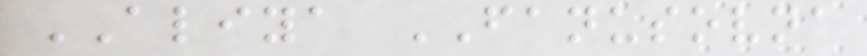ALIYA FANUSOVNA
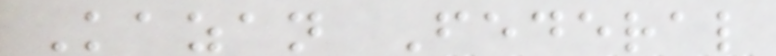Kazan Federal
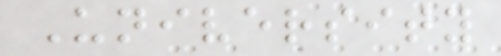University
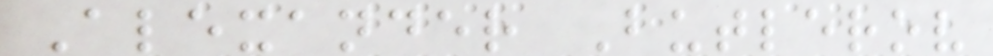Alexander Butlerov
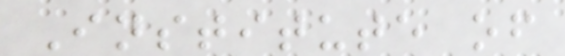Institute of
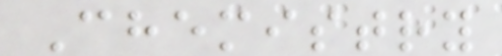Chemistry
